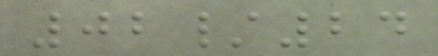02/24
